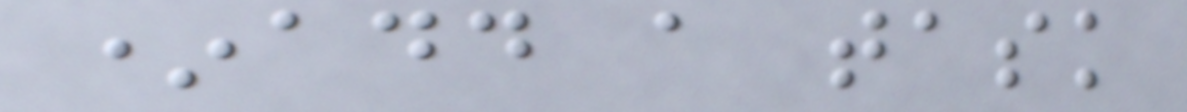*add a task
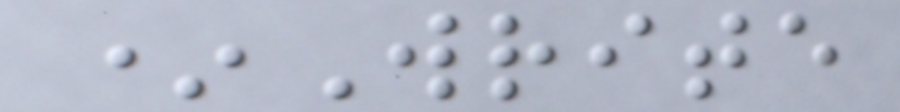*Write
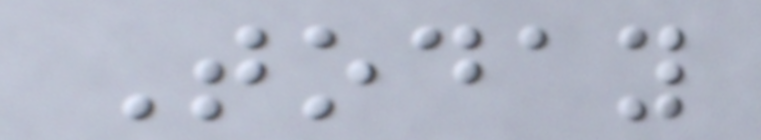Today
